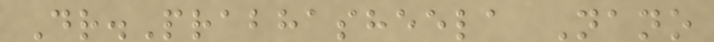Dr.Prabhasheela Nano
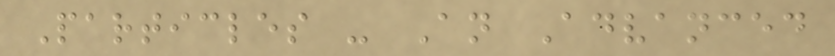Particles - An Advanced
